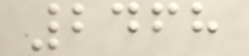2468
